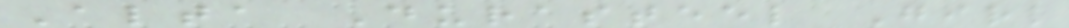Alta Durasteel Girl
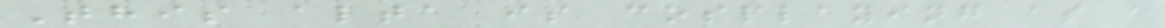This alta is cosplaying as a
